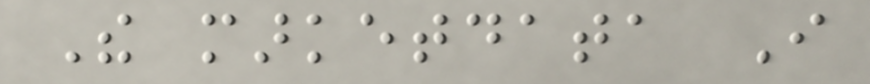The marketdata I
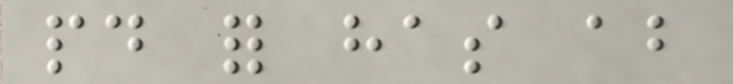paid for has about
